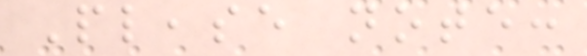Please note:
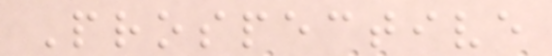Prospective
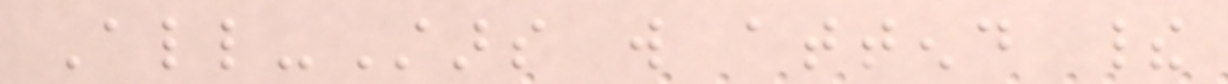All-Stars will attend their
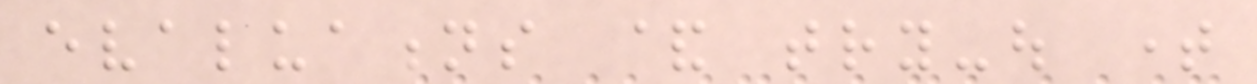evaluations & try-out time
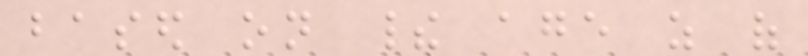based on their age as of
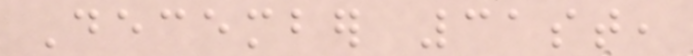December 31st,
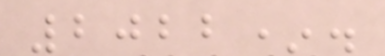2022*.
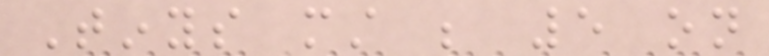Tinys must be 5 on
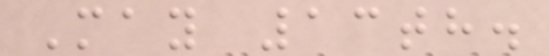May 13th.
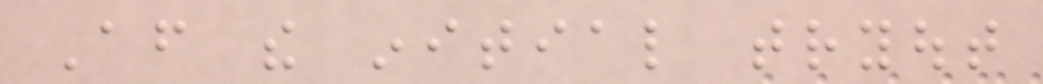After the initial tryout
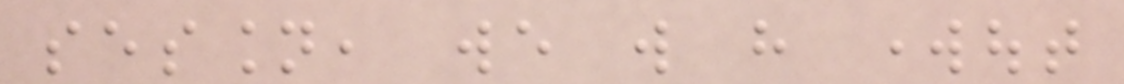session, we will have workout
